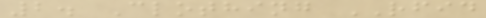2. Clothing RFID
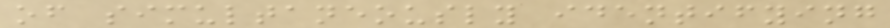of simultaneously identifying
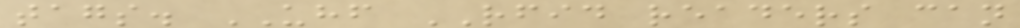tags. UHF RFID readers can
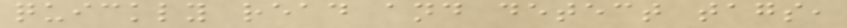quickly read and detect tags,
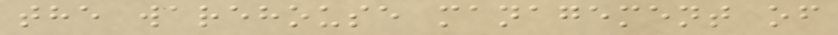the warehouse management of
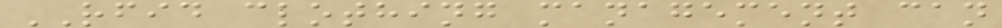RFID clothing management can
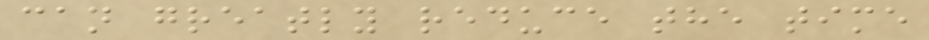can greatly reduce the time
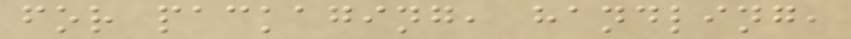for packaging, handling,
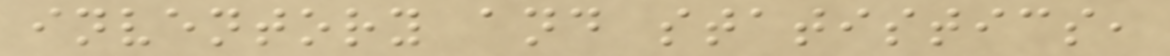inventory and statistics,
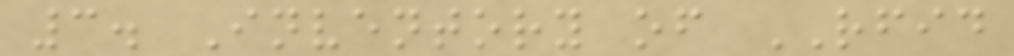3. Inventory of RFID
